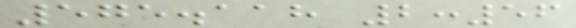575.118 2:56
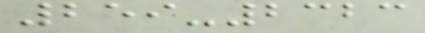259-2323
